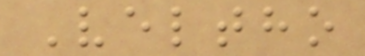Veltho
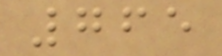765
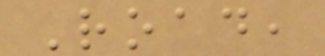Road,
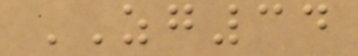ZG34
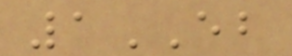1EB
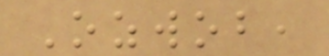Ozwob,
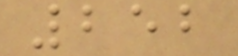252
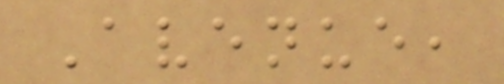Avenue,
